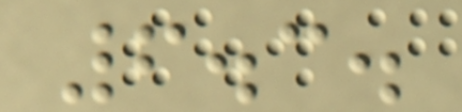6.3.
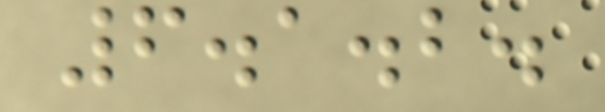6.1.2.
